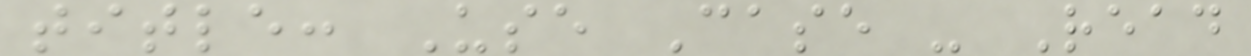title: Use Case - Read
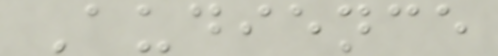Audience
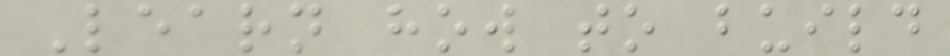Learn how to build
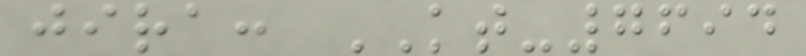jira: KT-7694
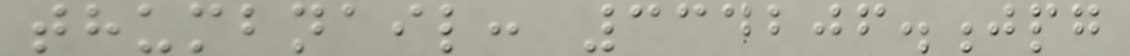thumbnail: 334206.jpg
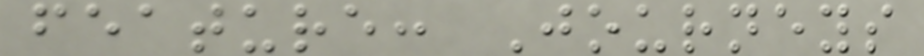feature: Journeys
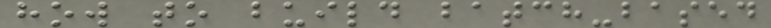how to build batch-based
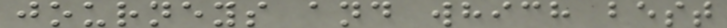journeys and which best
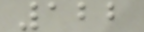122
